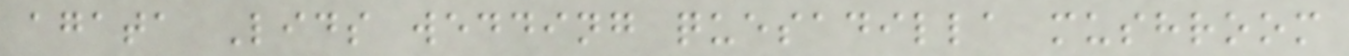agata Lids wedding quesadilla mushroom
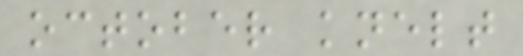october knelt
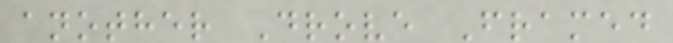another Drove Framed
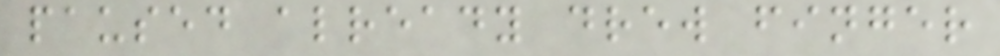paused already drew finger
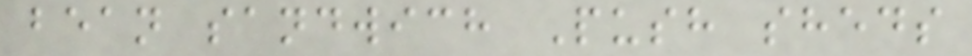bean sandwich Push sheds
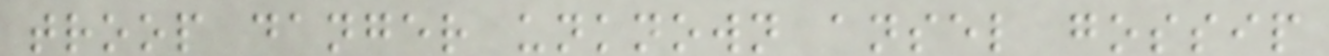troop danger unknown ansel gossip
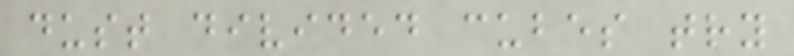dust divided cubes try
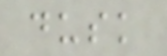dusk
